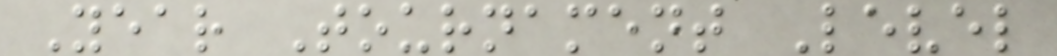Year Tournament Level
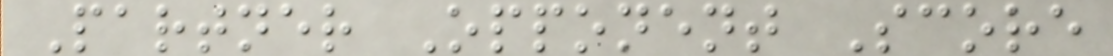Partner Opponent Score
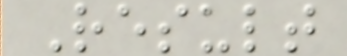Result
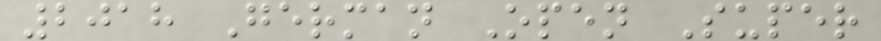2018 German Open Super
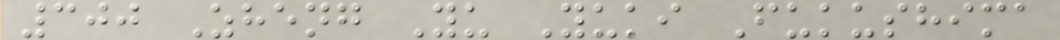300 Zheng Yu Yuki Fukushima
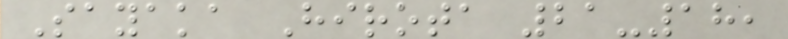Sayaka Hirota 21-18,
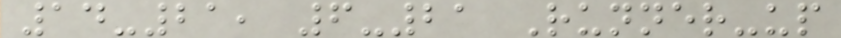14-21, 6-21 Runner-up
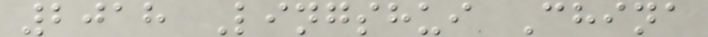2018 Lingshui China
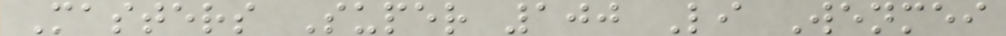Masters Super 100 Li Wenmei
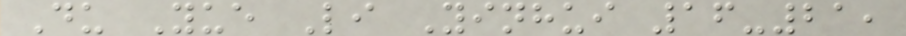Du Yue Li Yinhui 16-21,
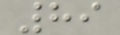89
